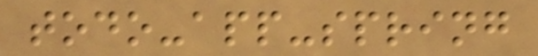todo-app-spring
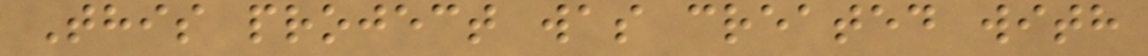This project was created with
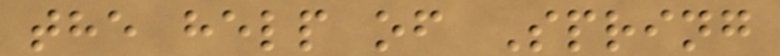the help of Spring
